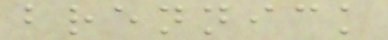brennick
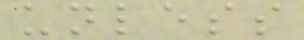unless
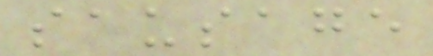sausage
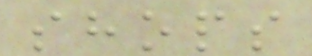shops
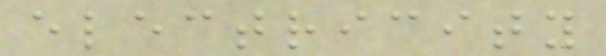electricity
